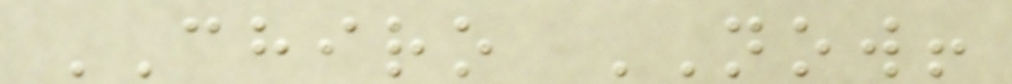CHIRO NOW!
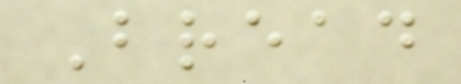Bread
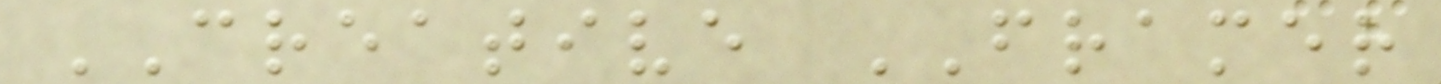CREATIVE FRAMER
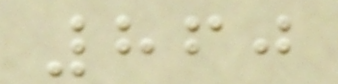860
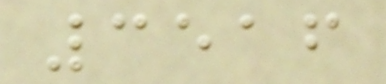3516
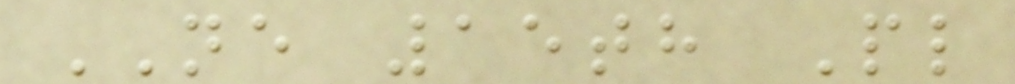NE 15th Pl
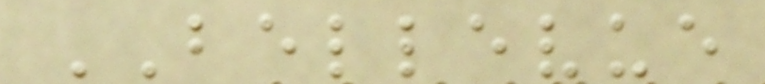BELLEVUE
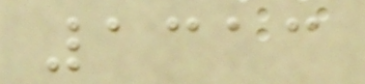1313
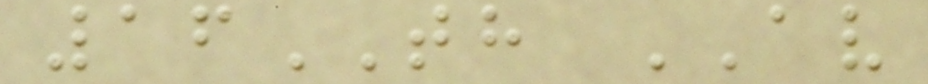16TH AV
